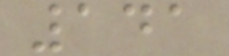141
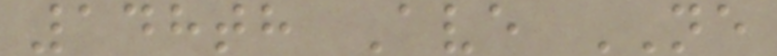148th Ave NE
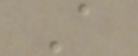A
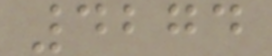4274
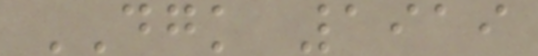DGK 1919
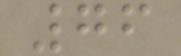76
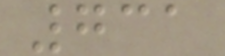731
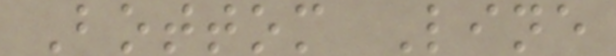Bottom Line
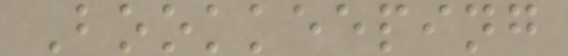Bookkeeping
